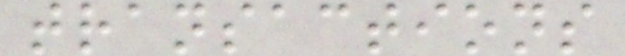transactions
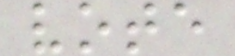vote
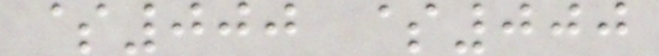$000 $000
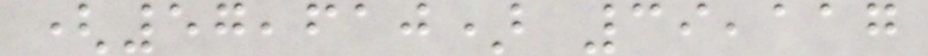(57,610) 39,117
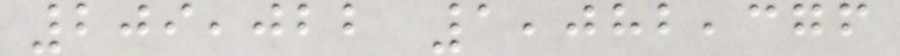209,022 1,082,376
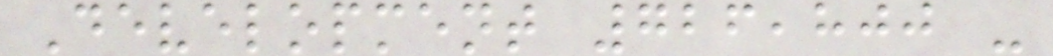Development 726,800 -
